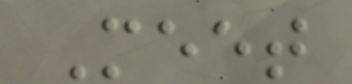Meet
